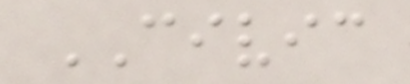CIVIC
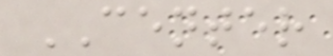CENTER
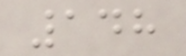148
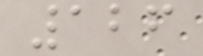126
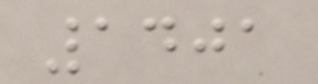1401
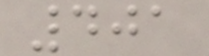401
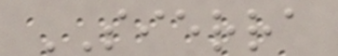SIERRA
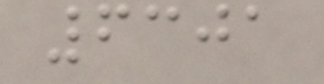6301
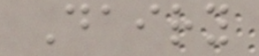Dairy
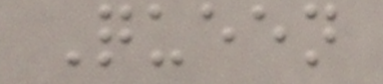Queen
